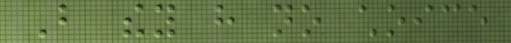But they have no choice
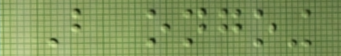But ongoing
